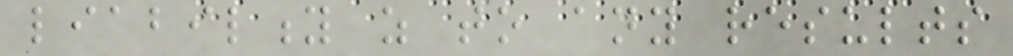liability as to any results
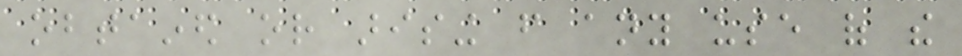obtained or arising from any use of the
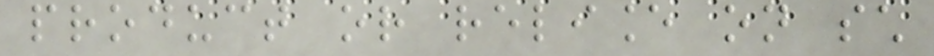product or reliance on such
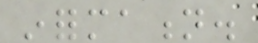information.
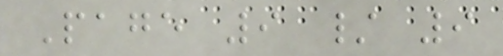Page 9 / 9
